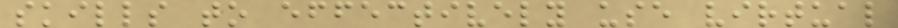skills to effectively use virtual
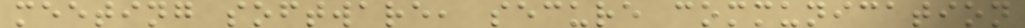meeting software, secure communication
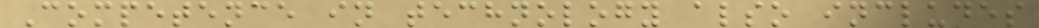Competence in technology also includes
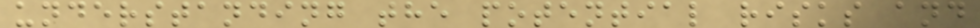understanding the potential risks and
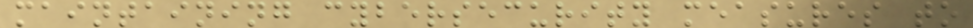maintaining cybersecurity measures to
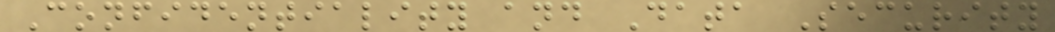Confidentiality and Data Security
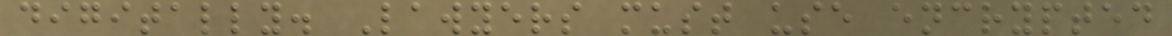digitally. Lawyers must use encrypted
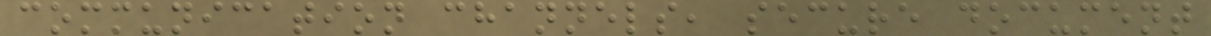communication channels, secure document
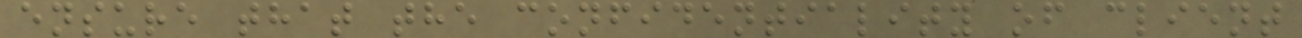ensure that the confidentiality of client
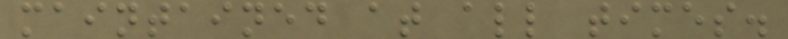maintained at all times.
